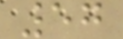57
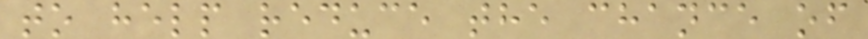to help reduce the chance of
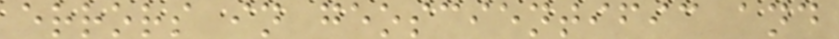errors in geoscientific and
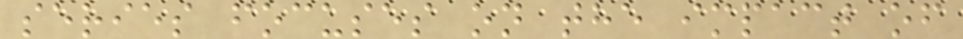series focuses on the impact of
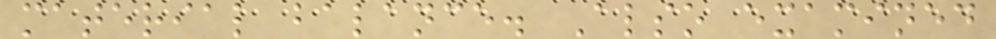material balance. Also examined
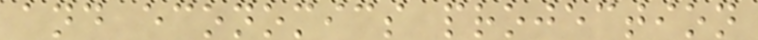and economics projection
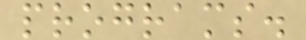programs.
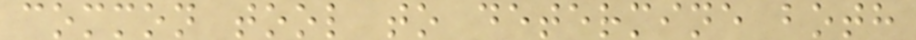common tool to determine both
